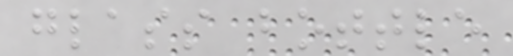glass bottle
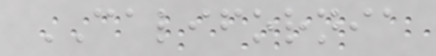CALIFORNIA
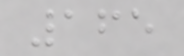165
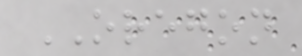OREGON
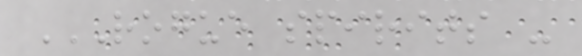ROGUE SPIRITS -
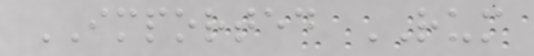IMPORTED RUM
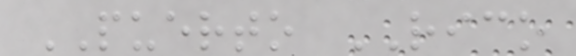PUERTO RICO
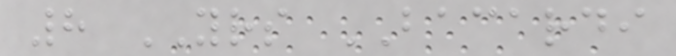8 YRS BACARDI
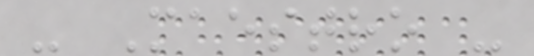- Maestro -
